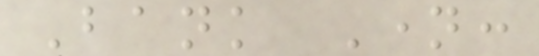Bank Name:
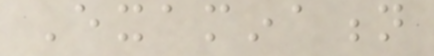Examination
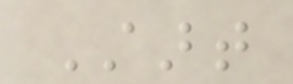Start
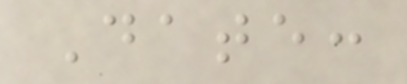Date:
